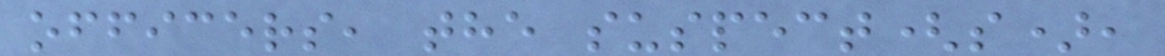officers, the suspect(s),
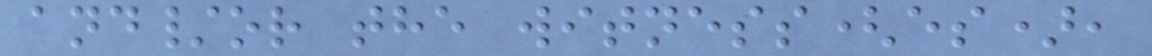and/or the witness(es),
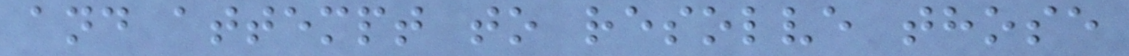and attempt to resolve those
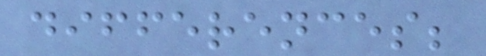differences;
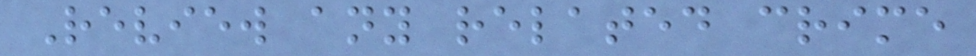Review any related crime
